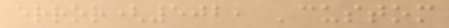error(502, 'custom
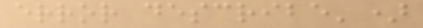error describe')
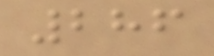286
